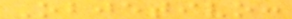Objetivo:
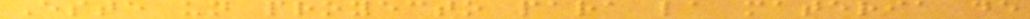Este un proyecto para la materia de
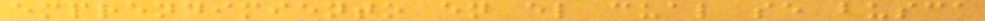emprendimiento en el cual se busca
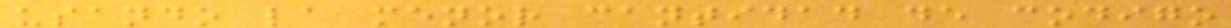usando la menor cantidad de codigo
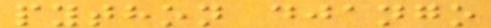python django
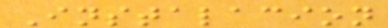Instalacion
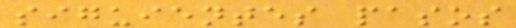siguientes pasos
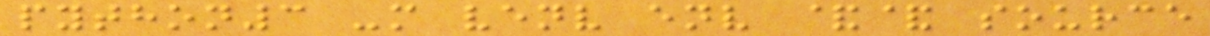python3 -m venv env && source
